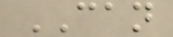CAN
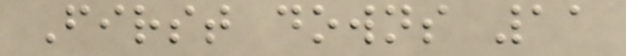First downs 11
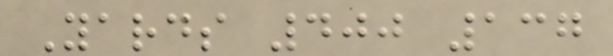Yards 400 137
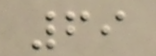69
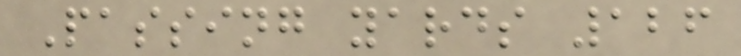Passing yards 126
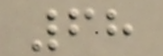68
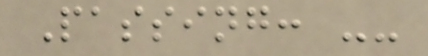Passing: --
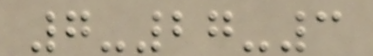7-27-3
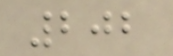202
